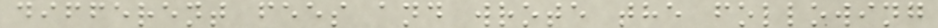different fees and wrote the following
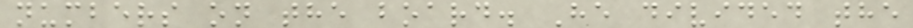numbers on the board. He divided the
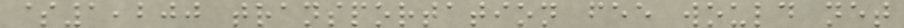$1,200 transportation fee would net
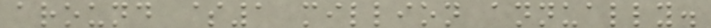around $1 million annually.
